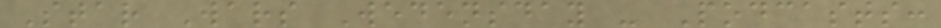Star Wars Wedensday - Podcasts:
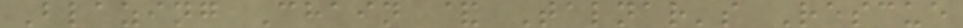Blazing Chain & Talnar's Rescue
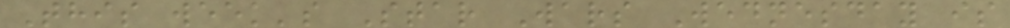This week's Star Wars Wednesday is
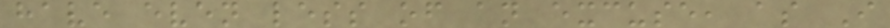have even less of an excuse, as I
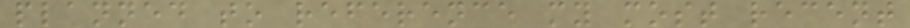planned to reference my most recent
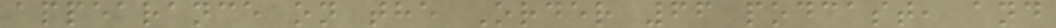appearance on the Order 66 podcast, and
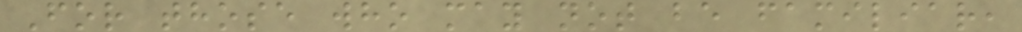For those who may not be familiar,
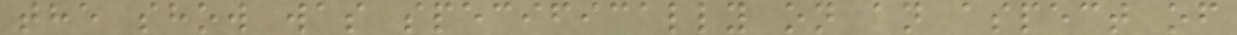the show was specifically on an aspect of
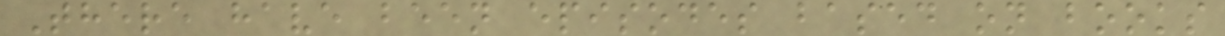There have been episodes based on books
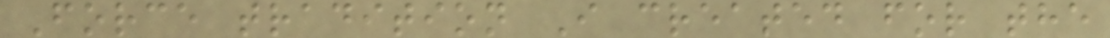Force tradition I created for the
